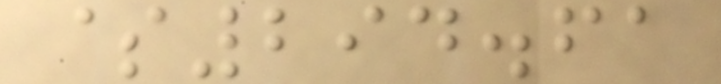$294.61
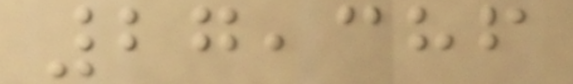27,386
